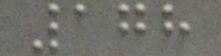178
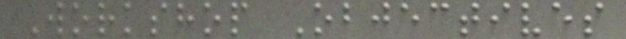Workshop Objectives
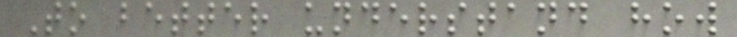To better understand how
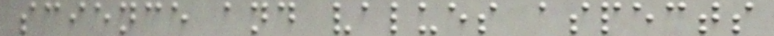science and values aspects
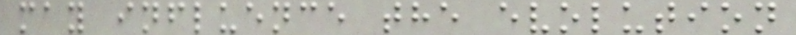may influence the evolution
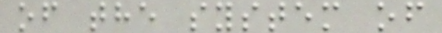of the system of
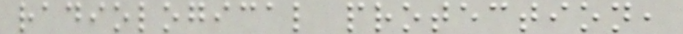radiological protection,
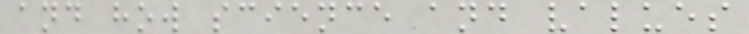and how science and values
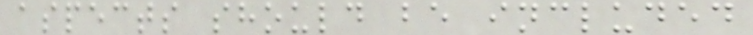aspects should be included
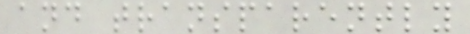and transparently
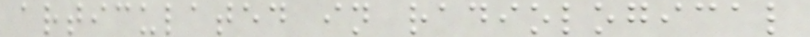articulated in radiological
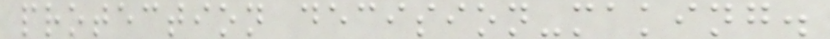protection decision-making.
